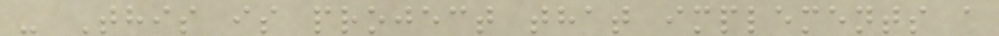- This is project that implements a
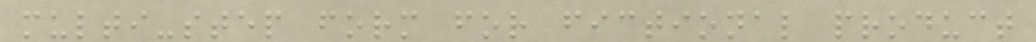multi-step form for fictional product
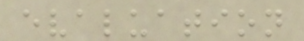evaluation
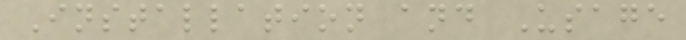Installation and Usage
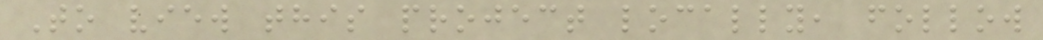To view this project locally, follow
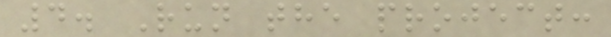4. Run the project:
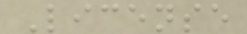License
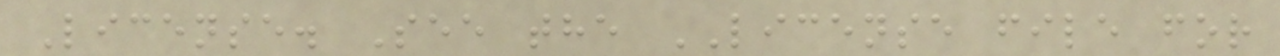License. See the LICENSE file for
